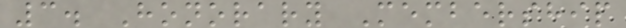3. Honorary Membership
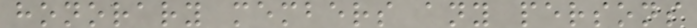honorary members any persons
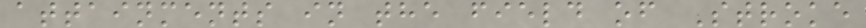attainments in the field of Stroke
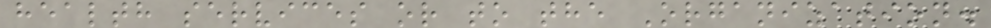health services or to the Organization.
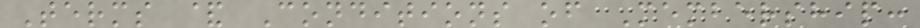Terms & Conditions of Membership:
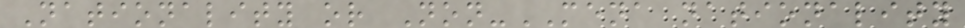Nationality or Non-MENA nationality
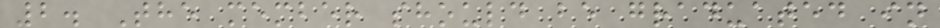2. The member should be graduated in
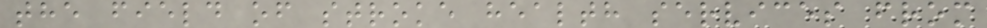the field of stroke health services from
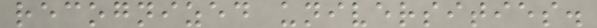recognized universities.
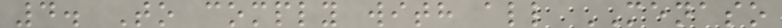4. To comply with all MENASO
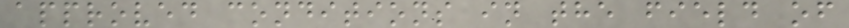approved conditions in the field of
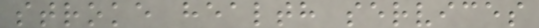stroke health services
